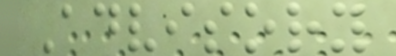Advisory
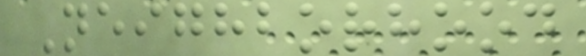Neighborhood
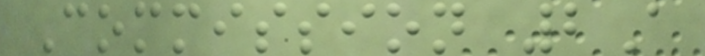Commission 2A
